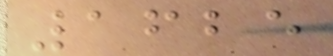1625
